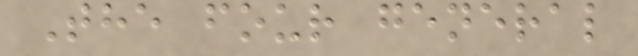The four general
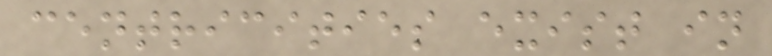centricities exist in
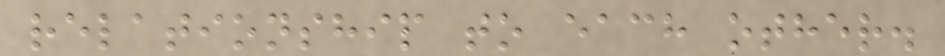relationship to each other.
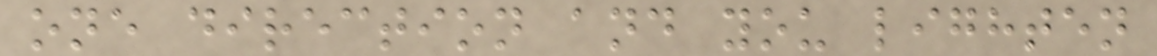one direction and you lighten
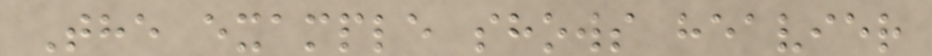The example shows heavier
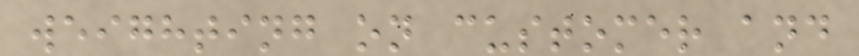weighting on customer and
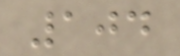104
